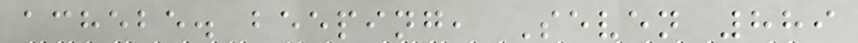achebe. beeping, Seven 889
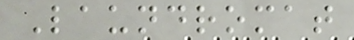Laundromat
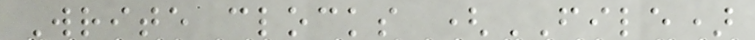Write clocks (FILE)
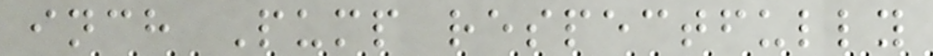inch Pump respectfully
